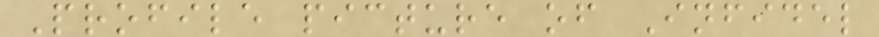Profile picture of Infidel
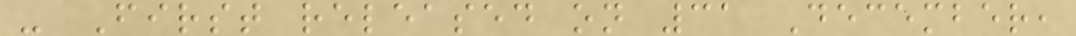- First released on 31 December,
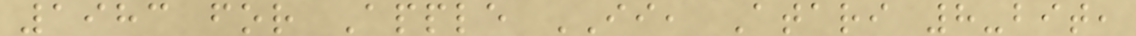1983 for Apple II, Atari 8-bit,
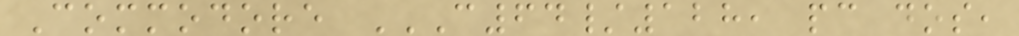Commodore C64/128, PC DOS,
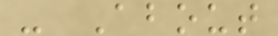- About
